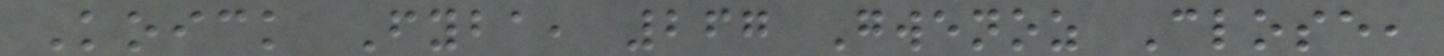Koick Fyba, 267 Gwenoz Close,
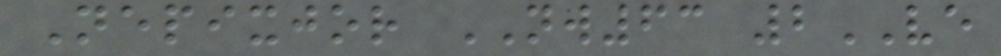Nepixjor NW63 2VE
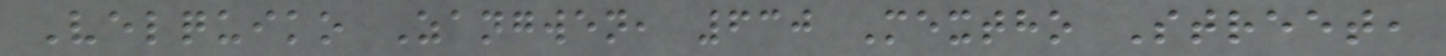Velquiko Zangwen, 630 Mextho Street,
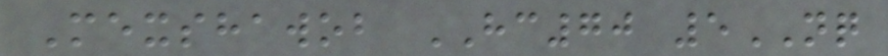Mexshawob HC70 5NQ
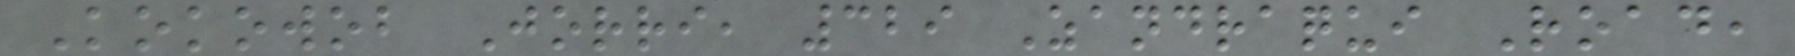Kokowob Jorri, 329 Zandraqui Road,
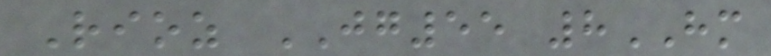Rioz JG55 8HM
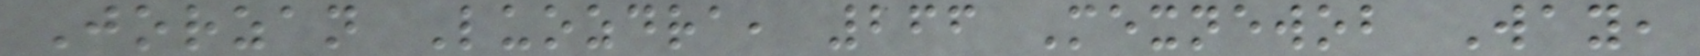Jorzan Luozdra, 266 Mexnewob Way,
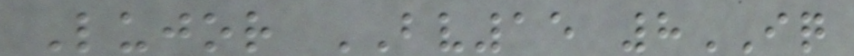Lujor BV15 8IQ
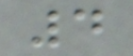4
